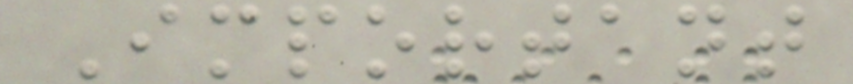Important
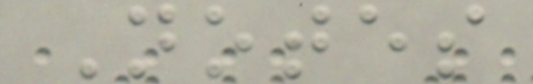Notes
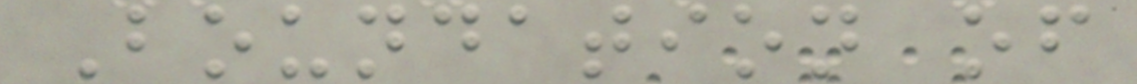Boundation of
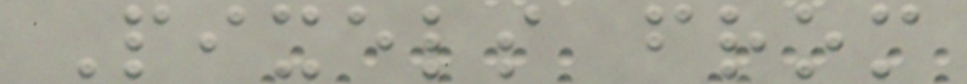Pixels from
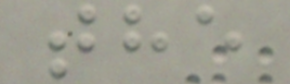the
